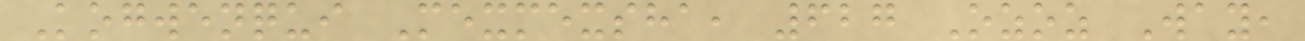Kogwenqui Mexmexsha, 627 Ozoz Way,
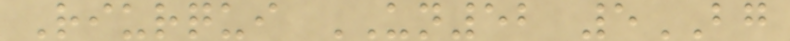Riurqui UN52 5BG
